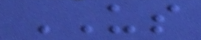US
